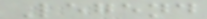Legend
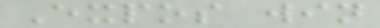Expos win
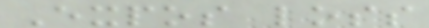Expos loss
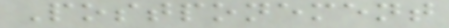Postponement
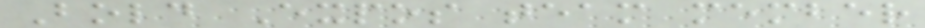Bold Expos team member
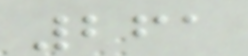261
